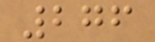276
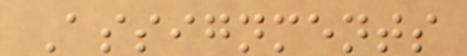Assignments
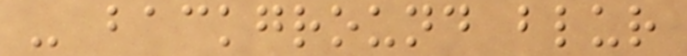- background blur
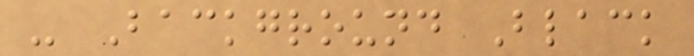- Background Black
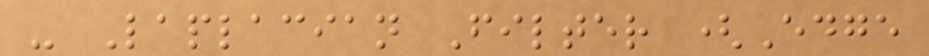- Laplacian Filter (Edge
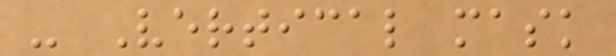- Vertical mask
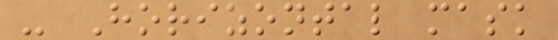- Horizontal mask
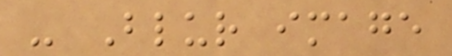- Blur image
